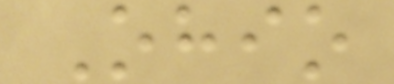Ohio
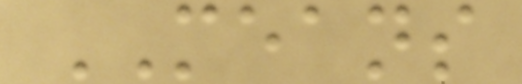MEANS
